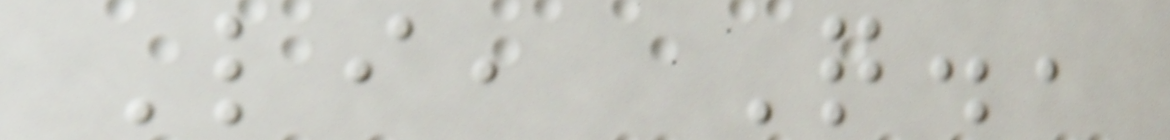Li, Q.,
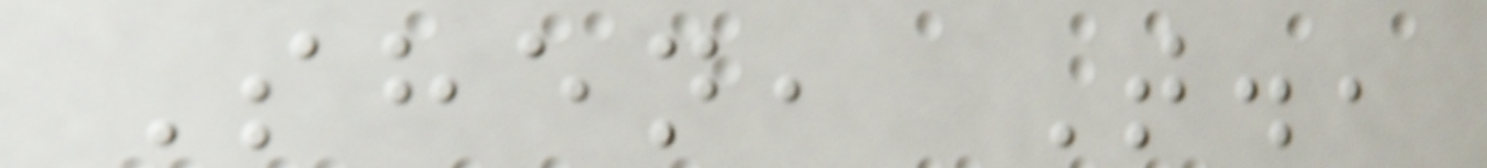Shen, T.,
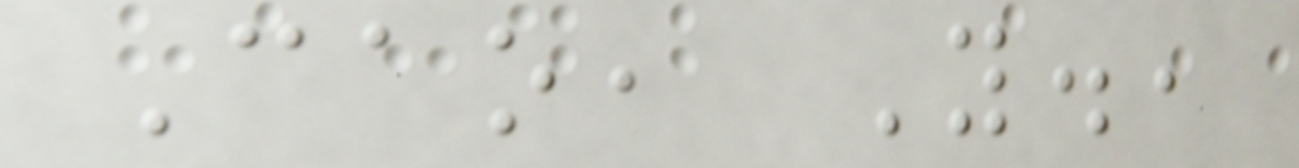Cao, Y.,
